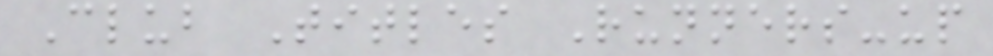Club Titles Runners-up
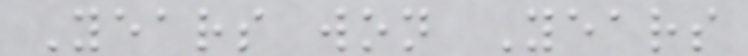Years won Years
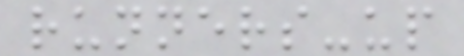runners-up
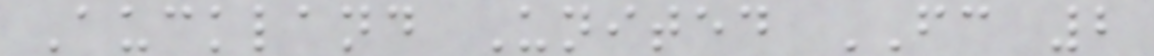Auckland United FC 2
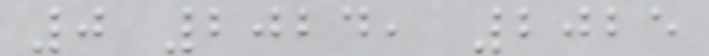0 2024, 2025
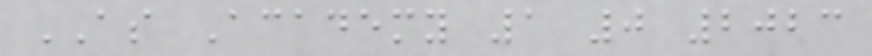AS Academy 1 0 2023
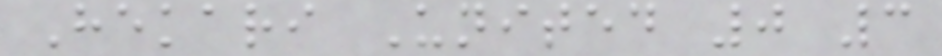Hekari United 0 3
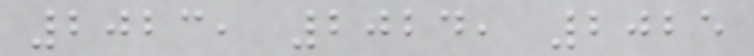2023, 2024, 2025
